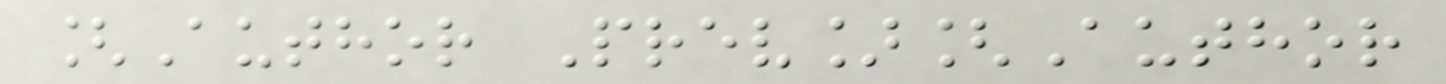[Author Prev][Author
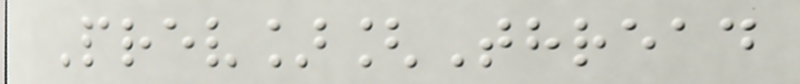Prev][Thread
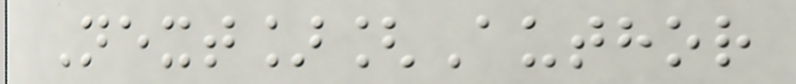Next][Author
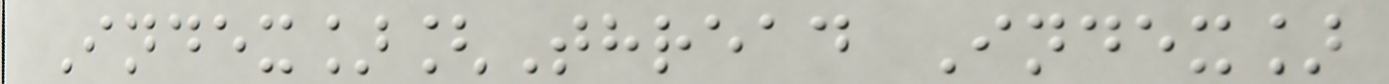Index][Thread Index]
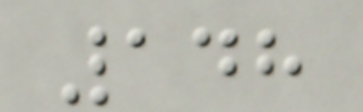148
